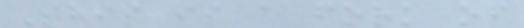This is a fork of
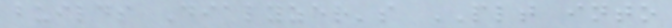builds Dialyzer's PLT into
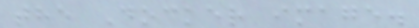the Docker image.
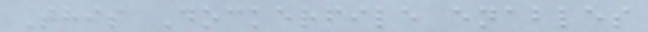This Dockerfile enables
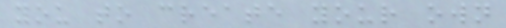you to create your own
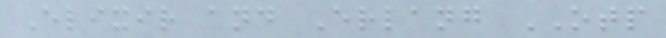Elixir and Erlang OTP
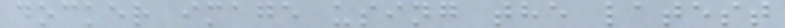docker image using the latest
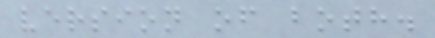version of both.
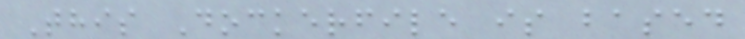This Dockerfile is based
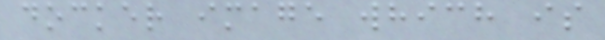docker image which is
